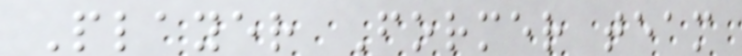Player Former team
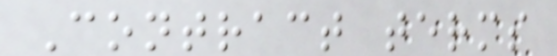Contract terms
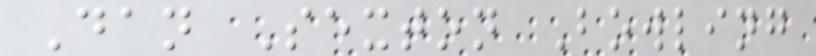Dan Sexton Bowling
